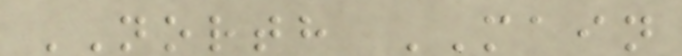NORTH MAIN
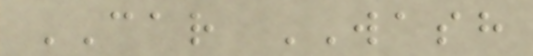CAR WASH
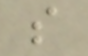s
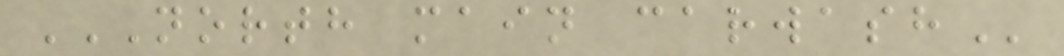NORTH MAIN CARWASH
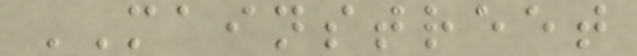MAINSTREET
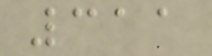311
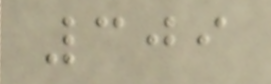309
